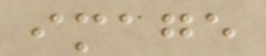image
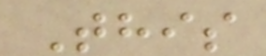This
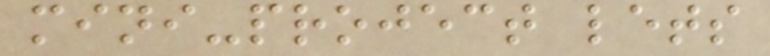mini-project lets
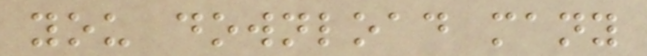you download many
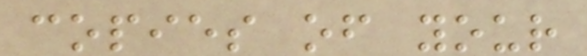copies of your
